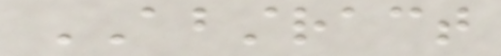ABSTRACT
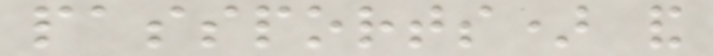passports) and
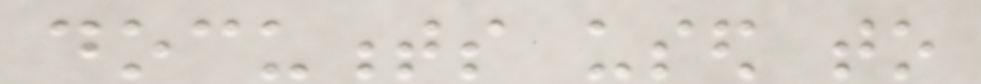documents used to
